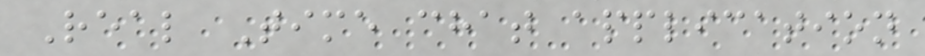Real Time chat application
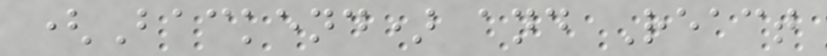(Backend) and React
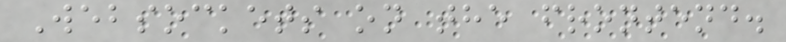Websockets on the frontend.
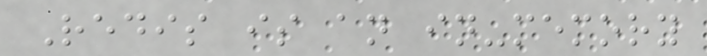Redis is an in-memory
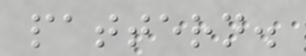pattern.
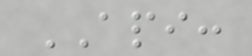API:
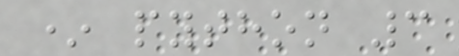* python 3
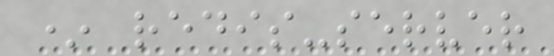* redis-server
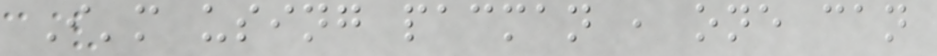I'm using pacman , one can
